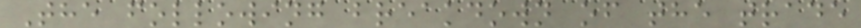The following breakdown of the trade
